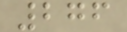276
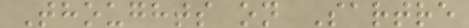Thoughts on Sartre
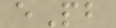ePb
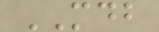MDB
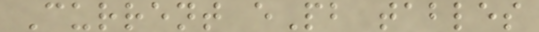Current ePb tables
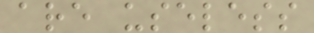are useless
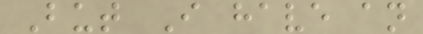But I have an
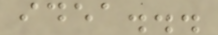idea...
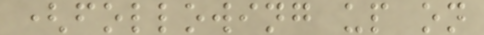(following up on
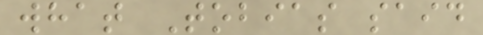what Tobias said
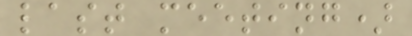last meeting)
